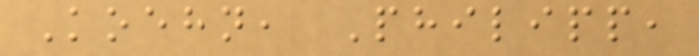Koehn, Philipp,
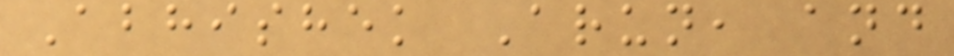Abhishek Arun, and
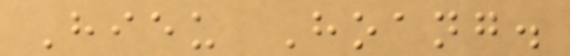Hieu Hoang.
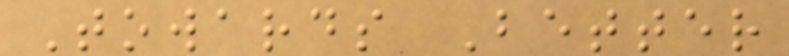Towards Better
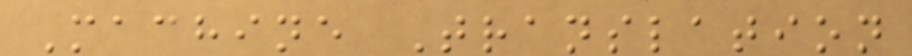Machine Translation
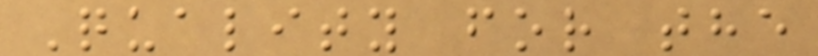Quality for the
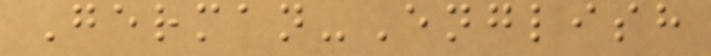German-English
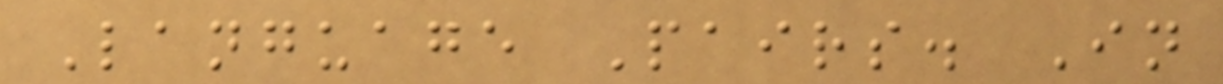Language Pairs. In
